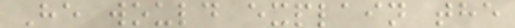He would explain the
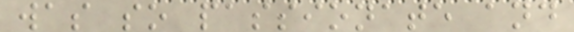was so passionate and
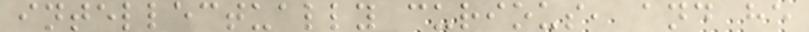intellectually curious, and he
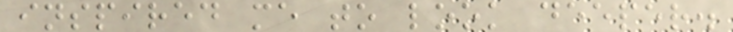inspired me to look deeper.
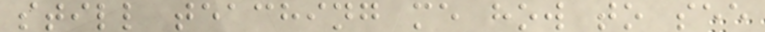still teaching me how to see
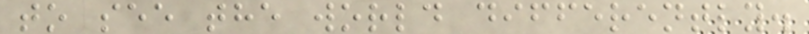to see the world differently.
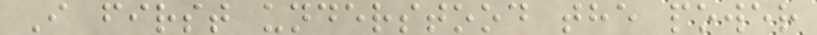I first understood the power
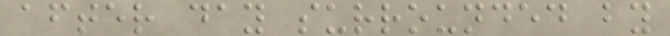after day surrounded by
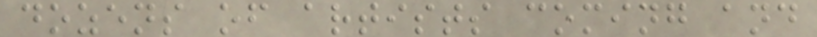dozens of artists coming and
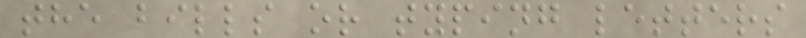the bills or typing letters
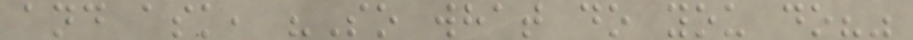and ask, "So what do you do?"
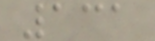131
